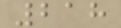218
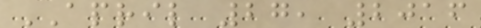APRIL 27, 2016
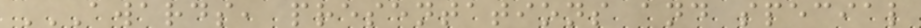AWARDS, PRESENTATIONS AND SPECIAL
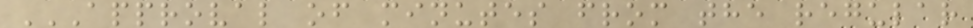APPROVAL OF MINUTES FROM THE REGULAR
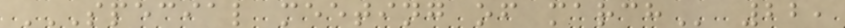SPECIAL MEETING OF MARCH 22,
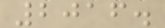2016.
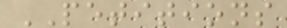PETITIONS
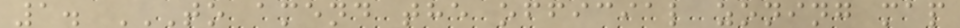1. TO AMEND THE OFFICIAL ZONING MAP
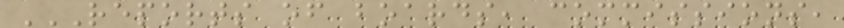REPORTS OF BOARDS, COMMISSIONS,
